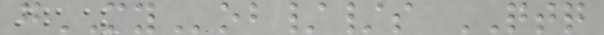gMYob//s QTQ
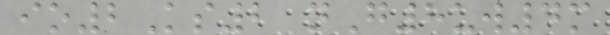io2Ks2 nG8uw4m
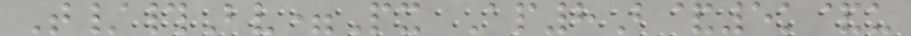T/#Bv=Px Ap8B&5k&u
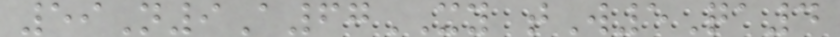59N9A67XY tW5Qa4
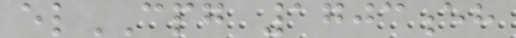elCPG 1703eh
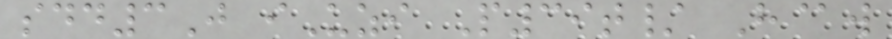sdd3J iUzi P39t/ H@w
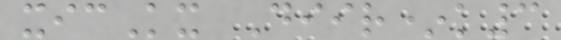xicKx Diir*k3
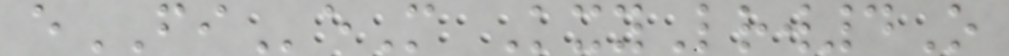eFIeM KxyLrw4O
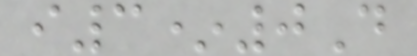i3*0D
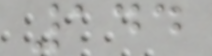144
